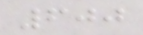600
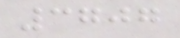3707
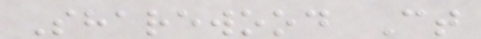Sharewood Ct
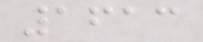1613
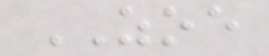ZOE
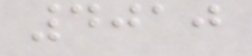4010
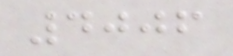4006
